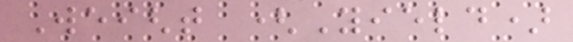Weight (Yield)
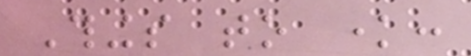Things to know:
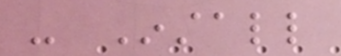- Install
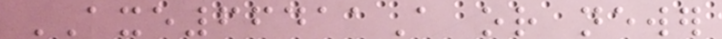AXE66411A or newer
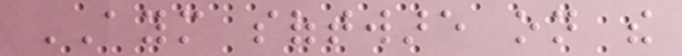AYM software on the
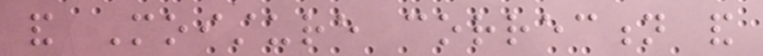and Moisture correction and
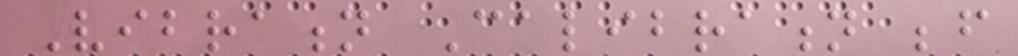Vibration Calibration before
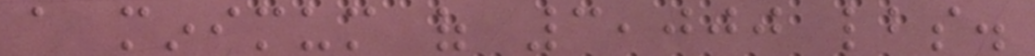a minimum of 3,000 lbs.
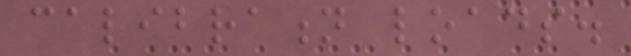calibration loads.
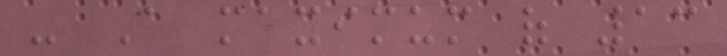- A maximum of 13
